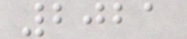2021
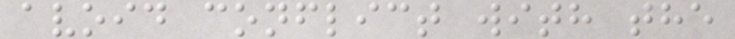avoid conflict with the
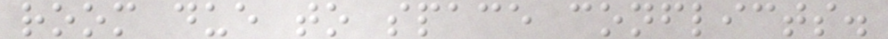room due to space conflicts.
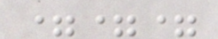===
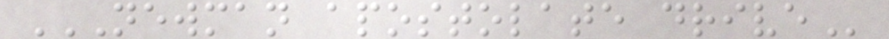NEWMAN APOSTOLATE DRIVE
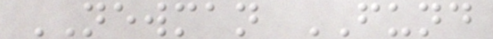NEWMAN FUND
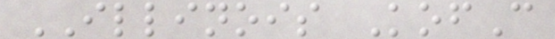ILLINOIS KofC
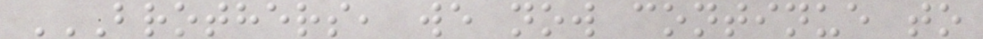BROTHERS, WE NOW CONTINUE TO
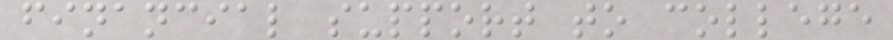financial support to college
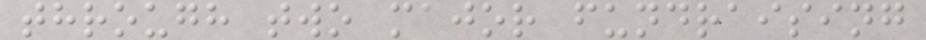through two major fundraising
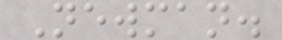Newman.
